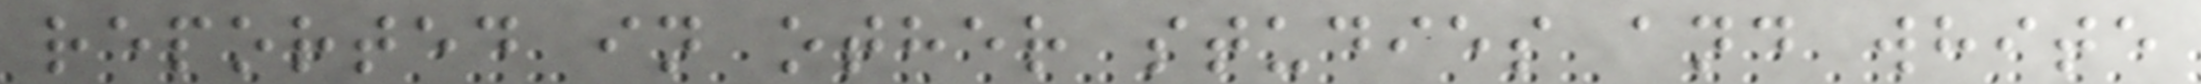reported in other studies and white
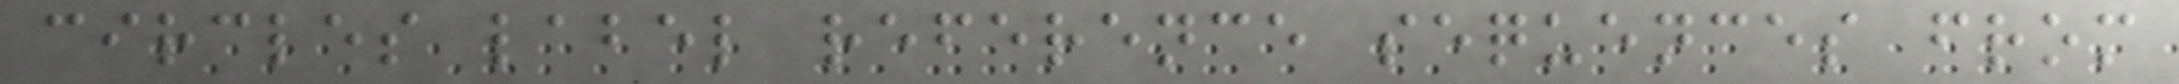circles label reference sequences from
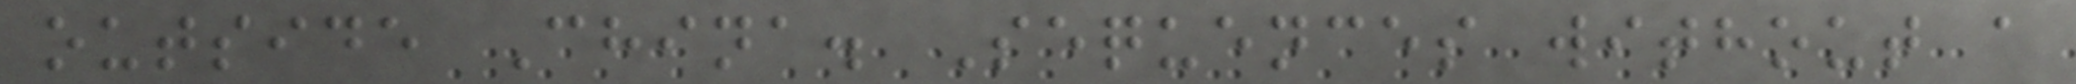outside China. Sequences without a
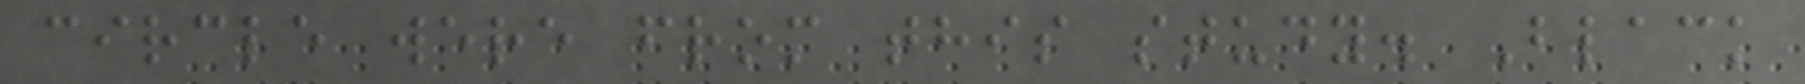circle were from this study. Black
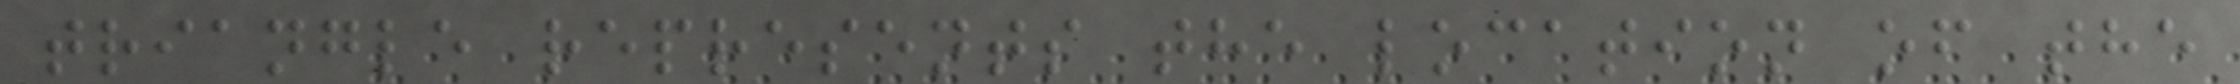triangle represents the location of the
